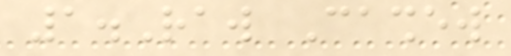1.Raw Cashew
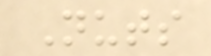Nuts
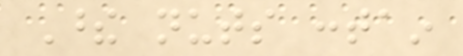These nuts contain
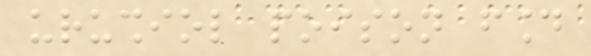urushiol poison found
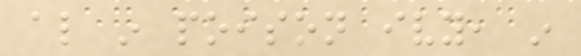also in poison ivy, in
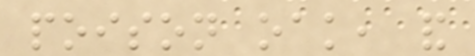poison oak, and
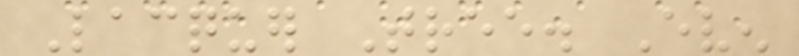Lacquer Tree. Even
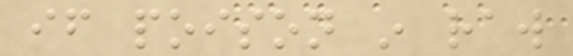if poison in raw
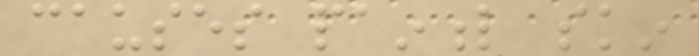causes painful skin
